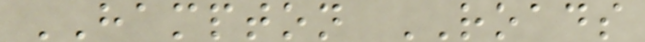HAMPTON ROADS
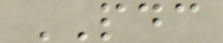PDC
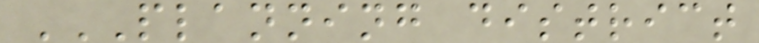PLANNING DISTRICT
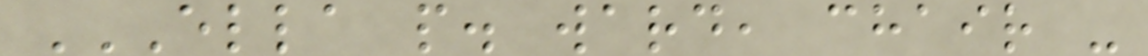ELLA P. WARD, CHAIR -
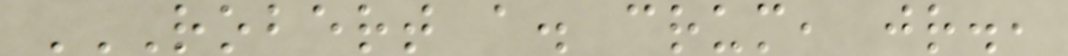ROBERT A. CRUM, JR.,
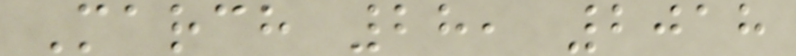March 28, 2018
